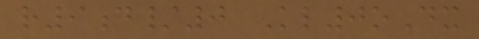r9d/0 Kl0oDx
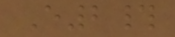E2#
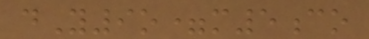dY9o=m5co
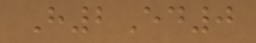H2Ed0
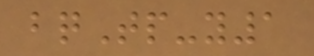bqTp-y1
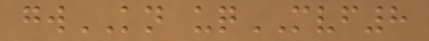gwKN uqMVF8
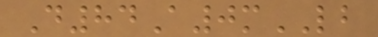D84A0mLB
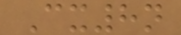Cx8n
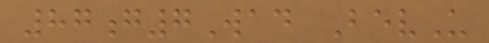87g7Wad BevU
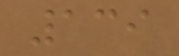139
